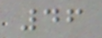46
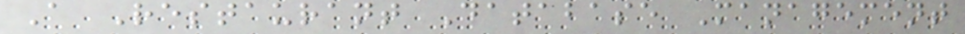A Restaurant Database Management
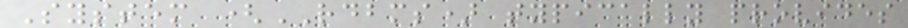System (RDBMS) typically provides
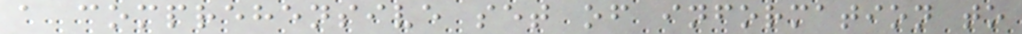a comprehensive set of information to
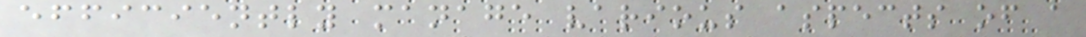efficiently manage various aspects of a
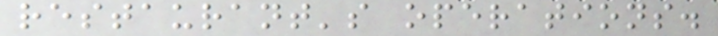restaurant's operations.
